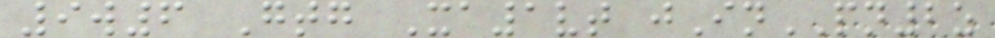9w6 Gtg Xa1vt jInPN2z
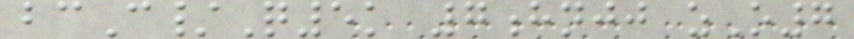bcC/Q5k 7hnjj zO7
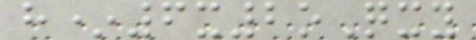h*6x2oQxy
